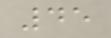45
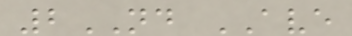2ND AVE
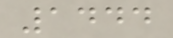1444
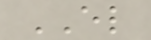EL
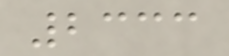2333
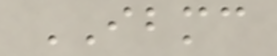IBMC
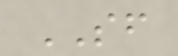SF
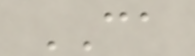CA
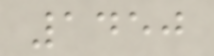1450
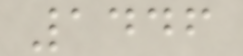1446
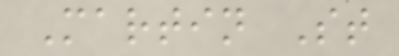Martin St
